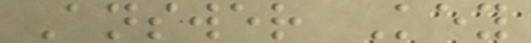Answer Key
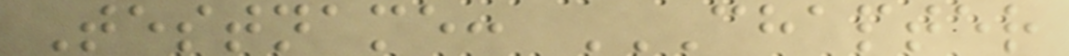Testname: CHAPTER
